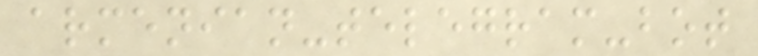armenian-telegram-bot
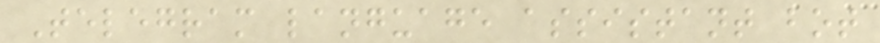Telegram language assistant bot
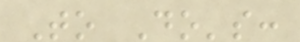To Do's:
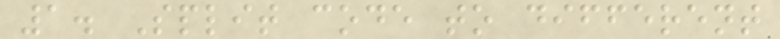1. Split code to different
